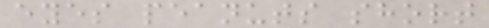eyes peanuts short
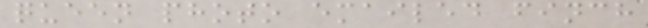queen photo emailed finch
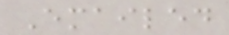Emailed
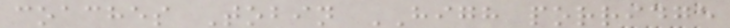coaches Tobin HIGH porridge
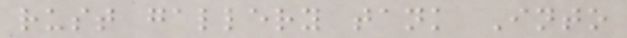rust gallery tank Into
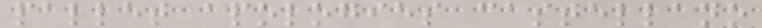pallet apologies castellano
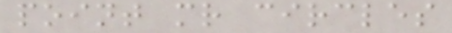point mr circles
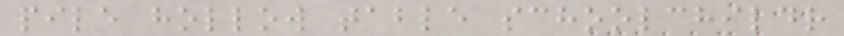pile hollow table schoolchildr
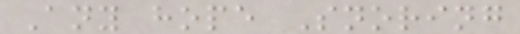Any hope Snoring
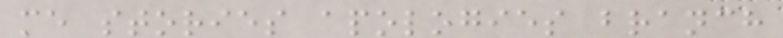me stories apologies branch
